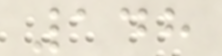148
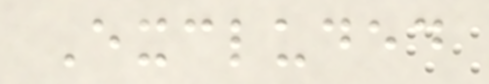Excluded
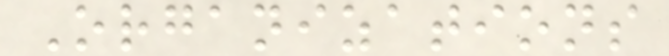Organizations
